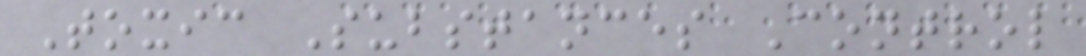Toxic Substances Control
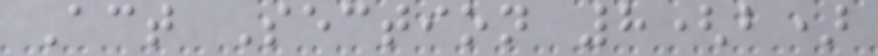Act Section 8(b)
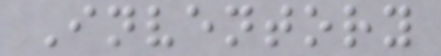Inventory
